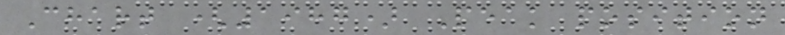Chart (1987) Peak position
